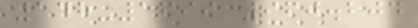148-1699 960.204
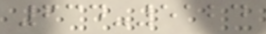634-5124
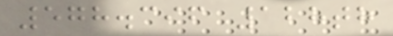578.396 128th
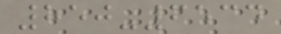850-6534
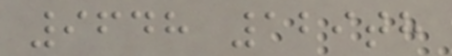9648 129th
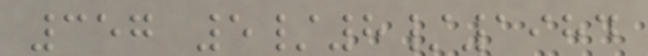357 5/8/1984
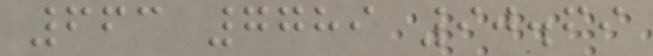663 7789 90.69
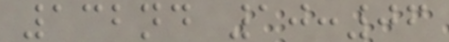132nd 10:06
